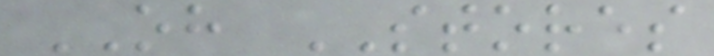OH STORES
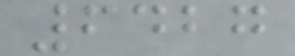6427
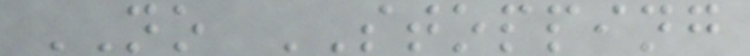NO STOPPING
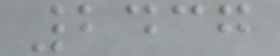2437
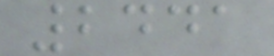2441
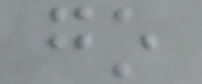go
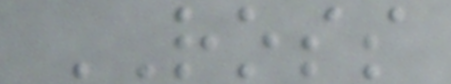ROSS
